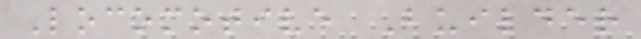Locomotive Builder
